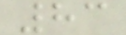83
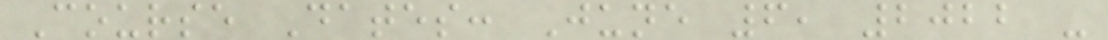Course Dates: June 6, 2022 -
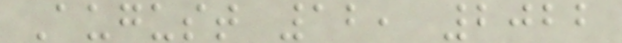August 12, 2022
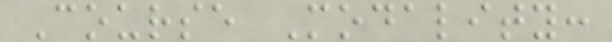Course Modality:
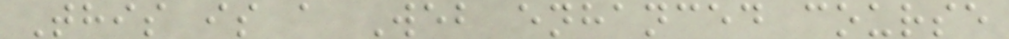This is a Web enhanced course
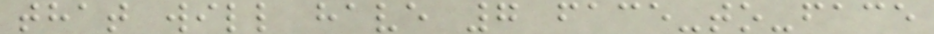that will have 7 face-to-face
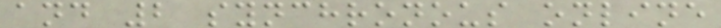and 2 synchronous online
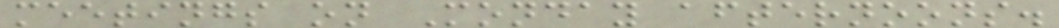meetings on Monday afternoons.
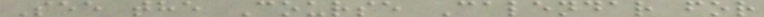See the Course Calendar for
